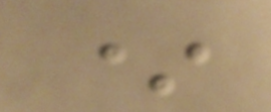*
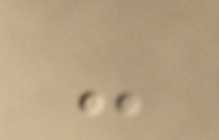-
